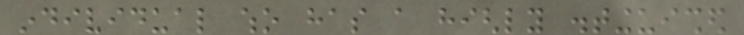individual who has a highly distinguished
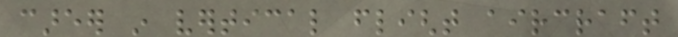career in vertical flight aircraft
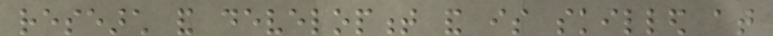research and development and is skilled at
